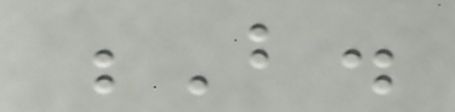B.
